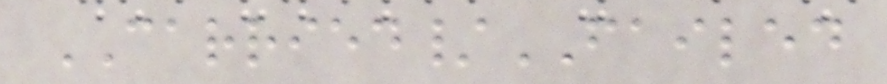CARRIED/FAILED
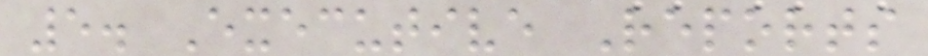5. Executive Reports
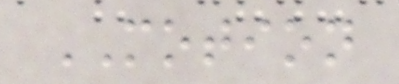MOTION
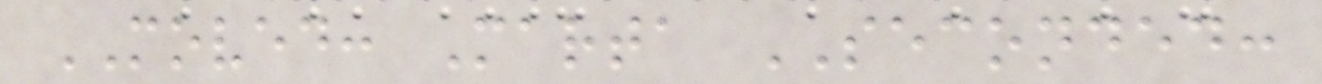MOVED: Marta SECONDED:
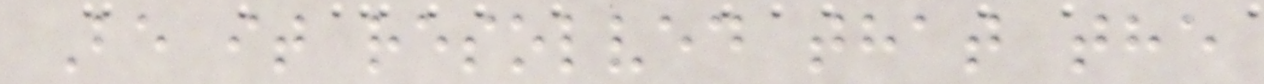Be it resolved that the
